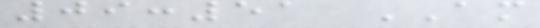09:51 AM
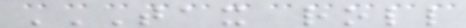TAX ROLL
